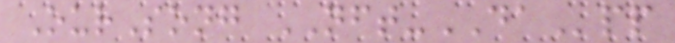OurSong NFT-DApp
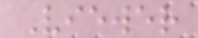Viewer
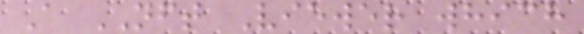A NFT Viewer which
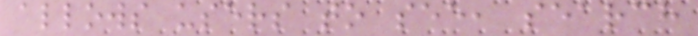allows users to see, search
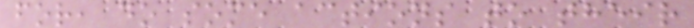for, do some actions to their
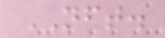NFT.
